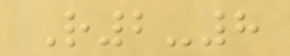R2-8
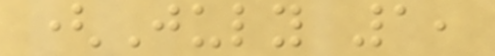(July 1,
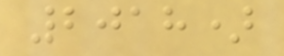2018)
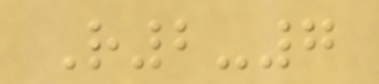R2-7
